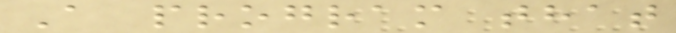A program that
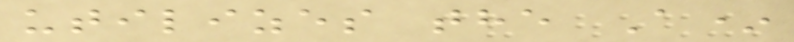utilizes the A*
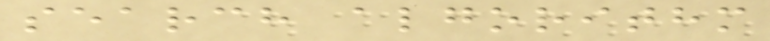search algorithm
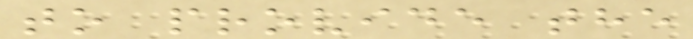to provide the
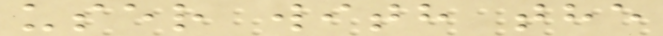user with the
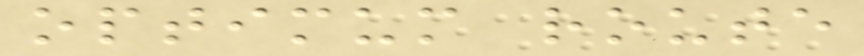optimum route
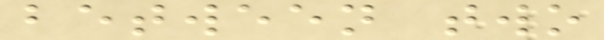between two
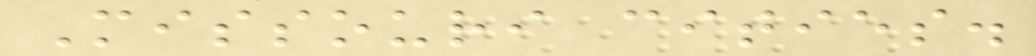Missouri cities.
